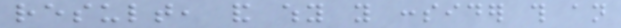result, and why you consider this an
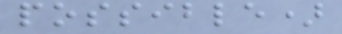possible)
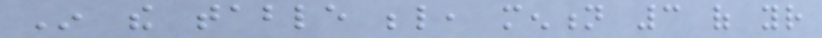In the table below, mention 3 of your
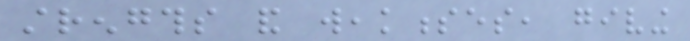strengths and weaknesses, giving
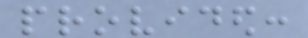provided:
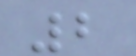2
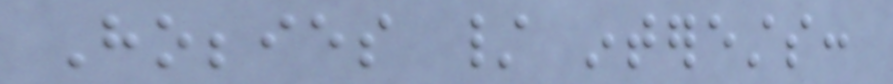Hobbies / interests:
